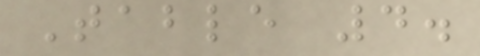Table 4.
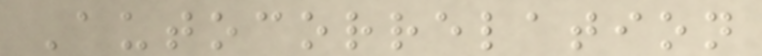Autocorrelation
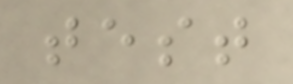test
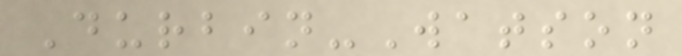Durbin-Watson
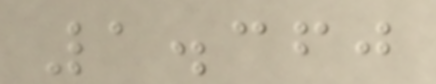1.360
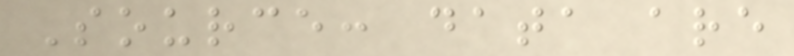Source: data are
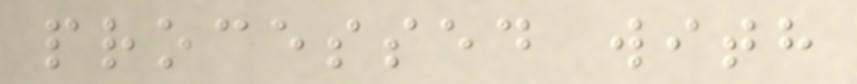processed with
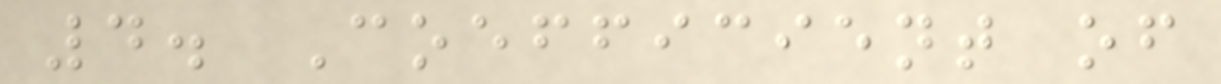4. Coefficient of
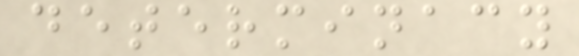determinacy
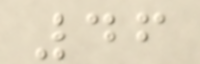46
